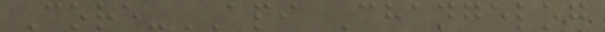Core-API Changelog
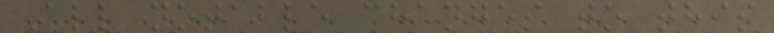All notable changes to this
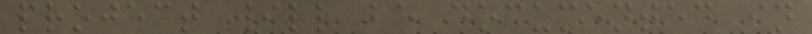project will be documented in
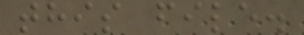this file.
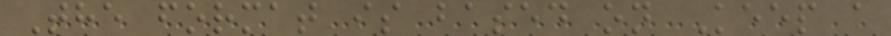The format is based on Keep a
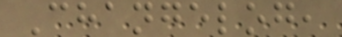Changelog,
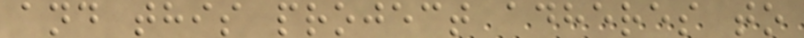and this project adheres to
